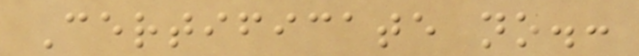Certificate no.:
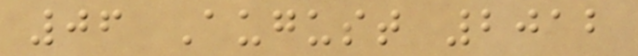06 August 2012
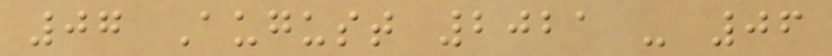07 August 2021 - 06
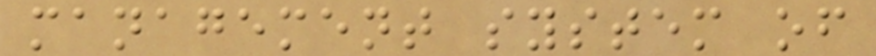management system of
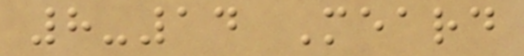8-14 Meard
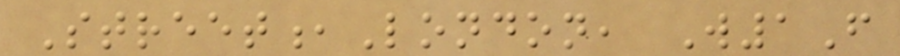Street,London, W1F
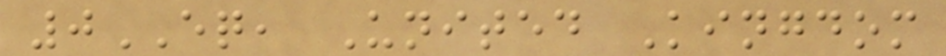0EQ, United Kingdom
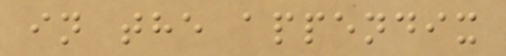in the appendix
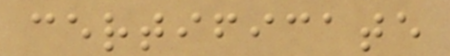certificate
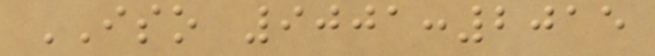ISO 9001:2015
